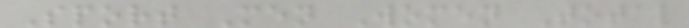Sport Men Women Total
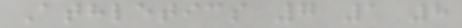Athletics 7 1 8
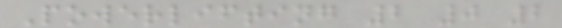Powerlifting 2 0 2
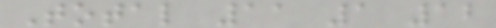Total 11 1 12
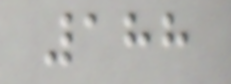188
